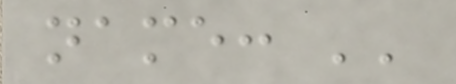name: ''
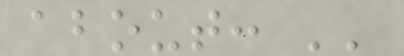about: ''
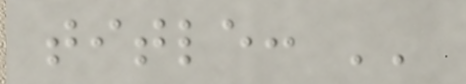title: ''
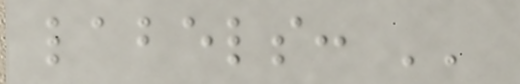labels: ''
